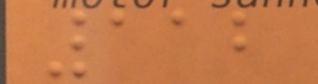112
